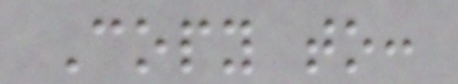Copy to:
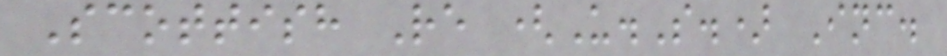Scottish Re (U.S.) Inc.
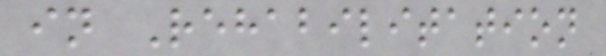in Rehabilitation
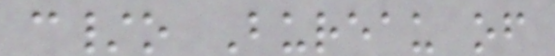c/o Bureau of
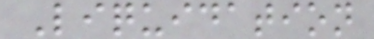Liquidation
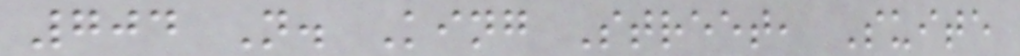704 N. King Street, Suite
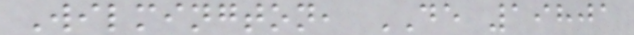Wilmington, DE 19801
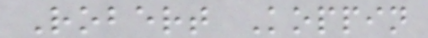Robert Koppin
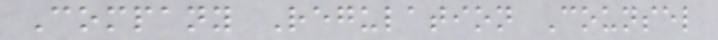Company Regulation Counsel
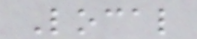Local
